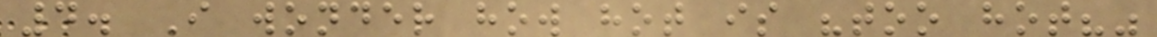4. I wonder how hot is "too hot?"
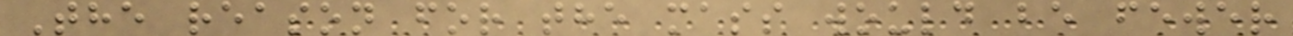The reason for the mass would be fewer
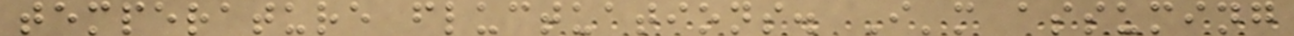temperature fluctuations. I'm assuming
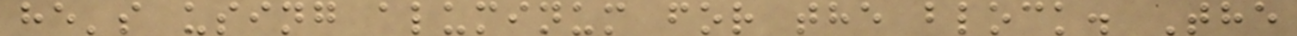he's using aluminum for the block. The
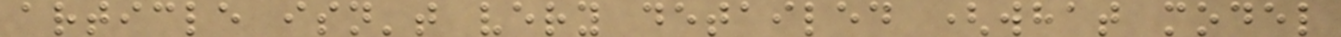article isn't very detailed (what model
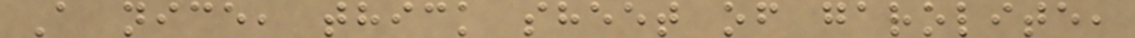A nice, thick sheet of garolite,
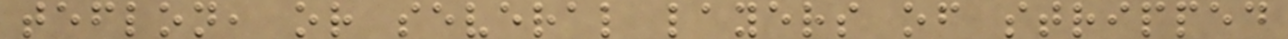teflon, or several layers of stripped
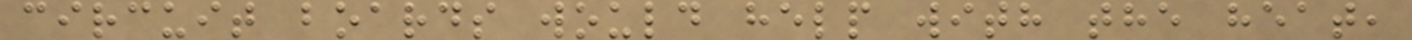circuit boards would help with the heat,
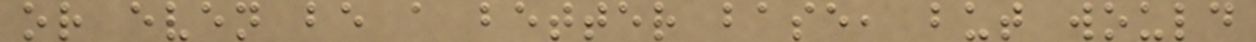or even be a better base, but would
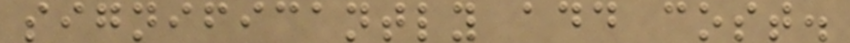significantly add cost.
